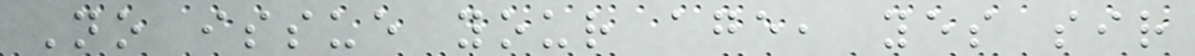No issue your age, yes sir
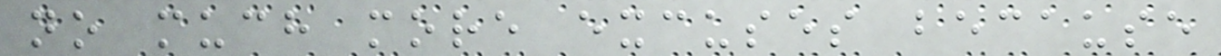no much more excuses because
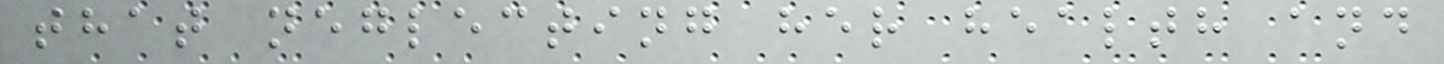that neglecting her health and
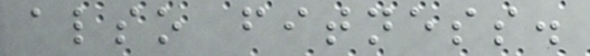also fitness.
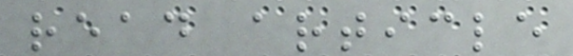read article
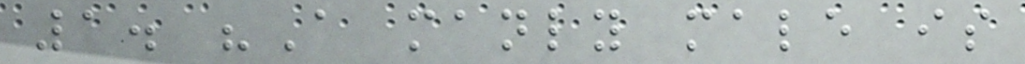1. "A manly male is
